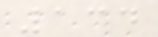134
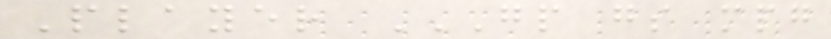Player GP GS MPG
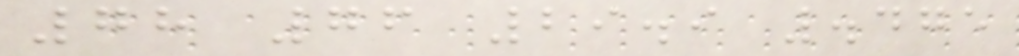78 76 29.9 .475
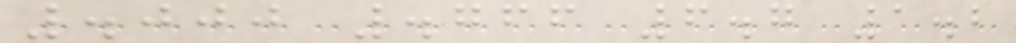.000 .766 6.7 1.2
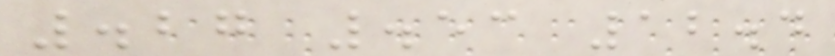.27 .53 12.4
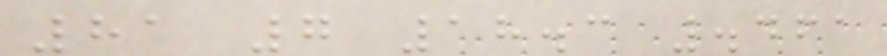81 7 18.3 .461
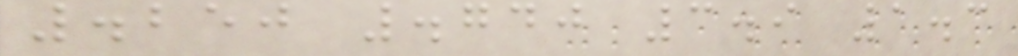.250 .740 3.9 1.3
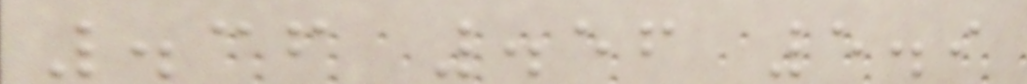.36 .56 5.9
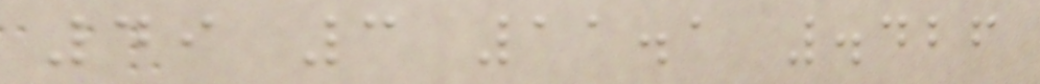49 3 11.1 .426
